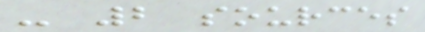- 2 sources
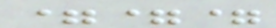===
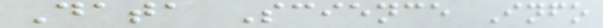Data Science Info
